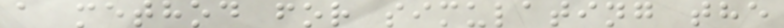a method for simulating the
